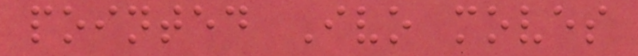pointed Ivo moves
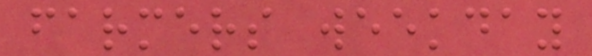farmers weekday
